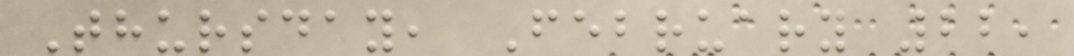Thursday, February 22,
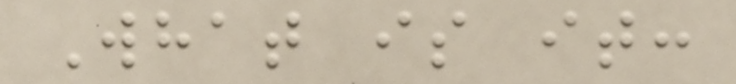What is it:
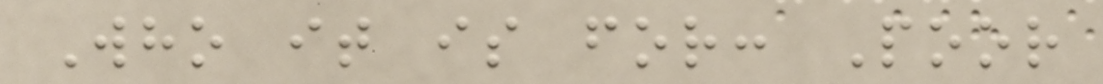Who it is for: Poor
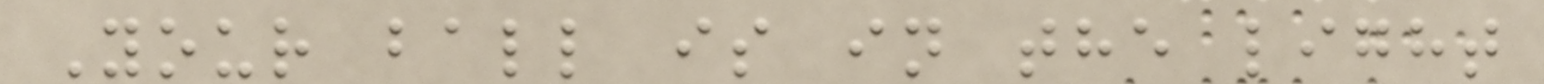Your ball is in the light
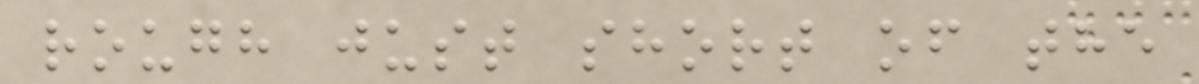rough just short of the
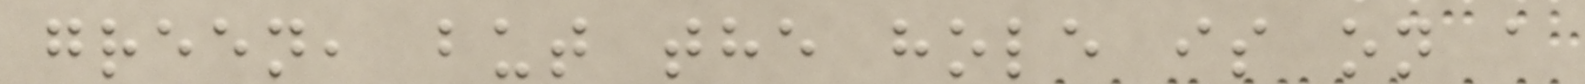green, but the hole is on a
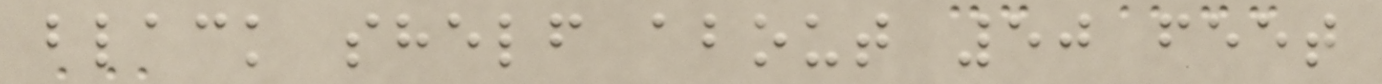black shelf about 50 feet
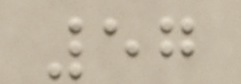57
